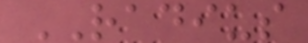RADIUS
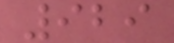929
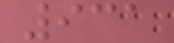931
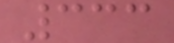333
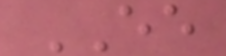EE
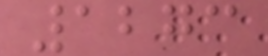1273
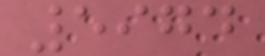5974
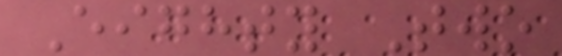Eighty Two
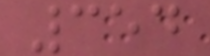354
